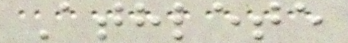Athlete
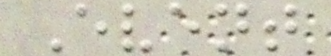Event
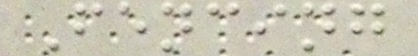Fencing
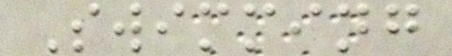Swimming
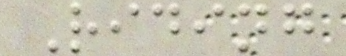Riding
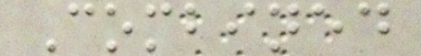Combined
